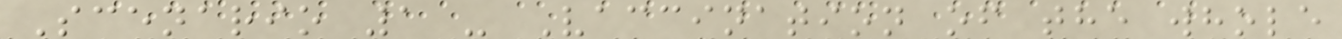Scenario 1 - Vaccination of the whole
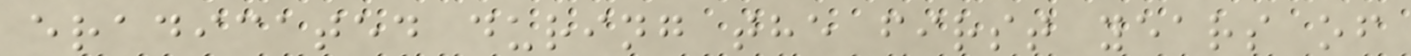eradicated during the first years of
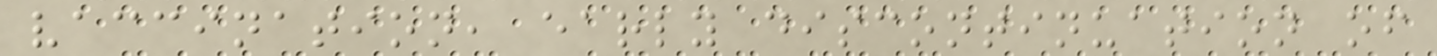vaccination, early discontinuation of
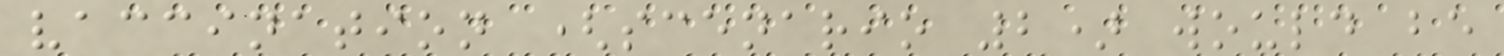vaccination (scenario 2) would be
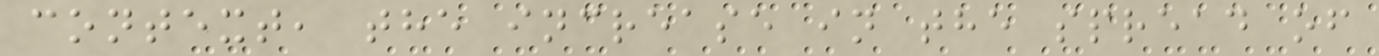context, the increase in the spread of
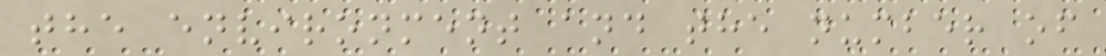the environment and the number of
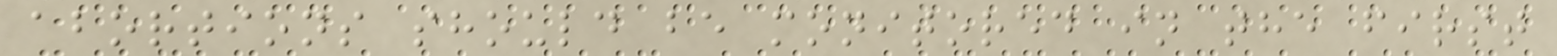abortions should be monitored in the first
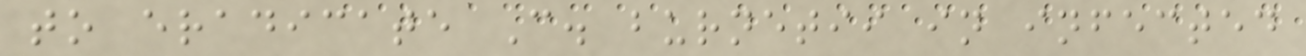to eradicate C. burnetii in infected
